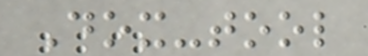Dox-tool
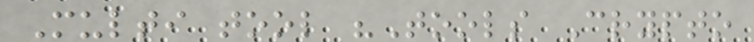Multi tool "Tools Crypto
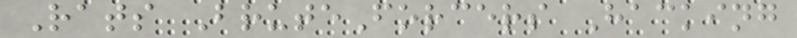Rats BruteForcers Hacking
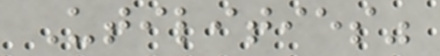Utilities"
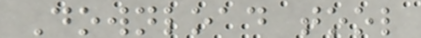Download tool
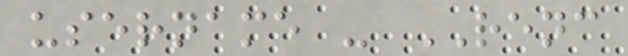username - RENC
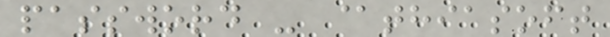password - @thiasoft
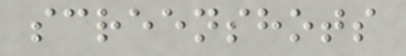screenshots
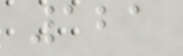121
